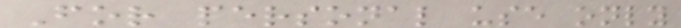For personal use only
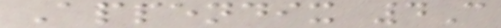Appendix 4C
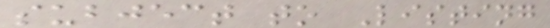subject to Listing
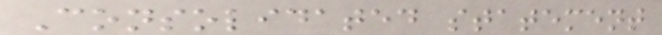Consolidated statement
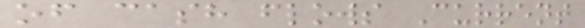of cash flows Current
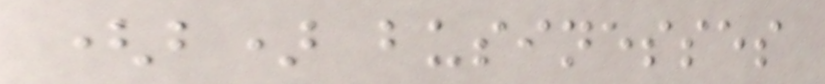(b) businesses
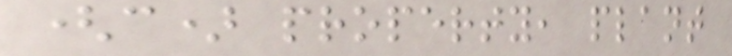(c) property, plant
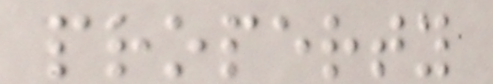property
